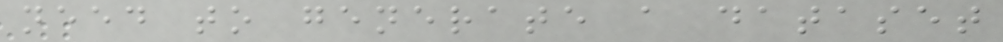need to generate a dataset
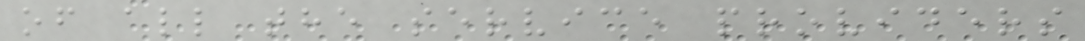of all the service providers
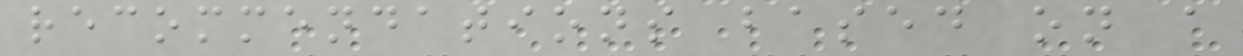recommendations based on a
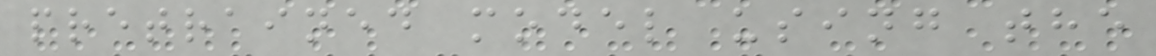pretrained model using the
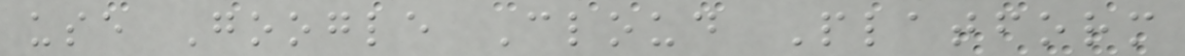use Google Cloud Platform
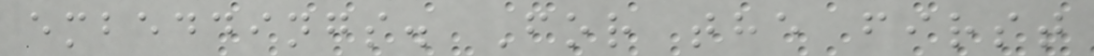embeddings. For the first
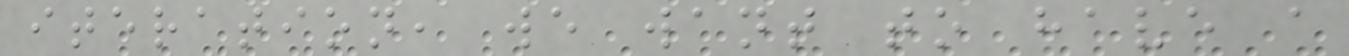iteration, we want to have a
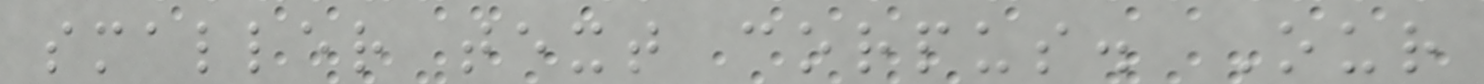smaller text corpus. Our
